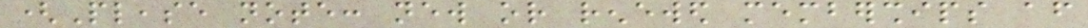(Please note: new or renewed memberships after
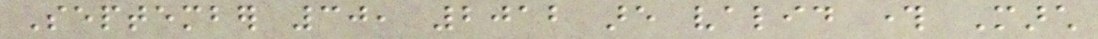September 30, 2012 are valid through March
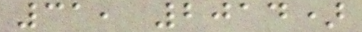31, 2014)
